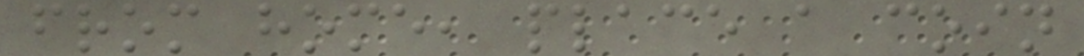from home, place a coin
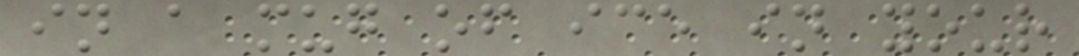in a mug of ice in your
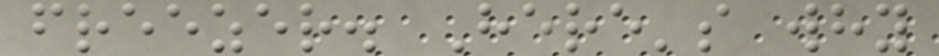freezer. Here's why
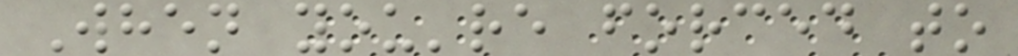When you're forced to
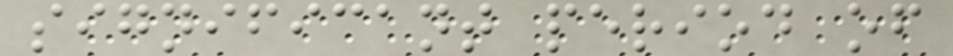significant period of
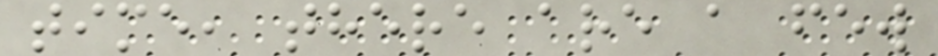time, there are a few
